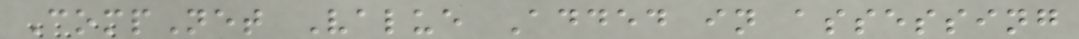CompNet Value Added in assessing
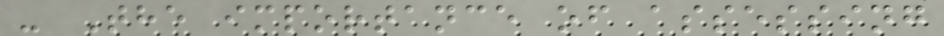- The importance of assessing
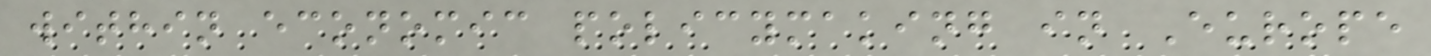within economic policymaking in Europe
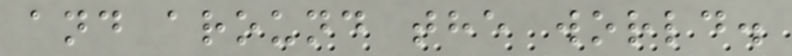and around the world.
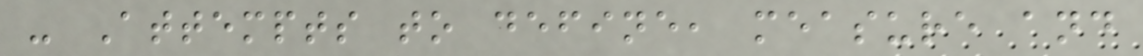- Attempts to define, measure and
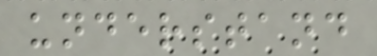understand
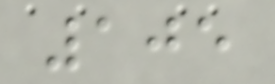105
